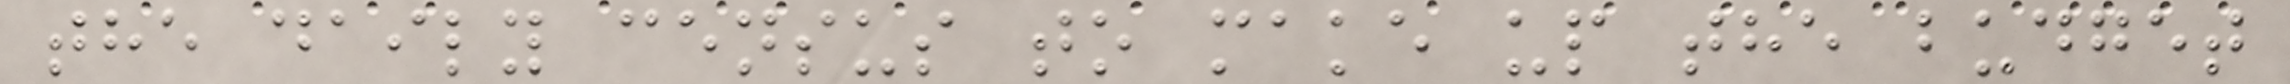the daily census to make up the budget
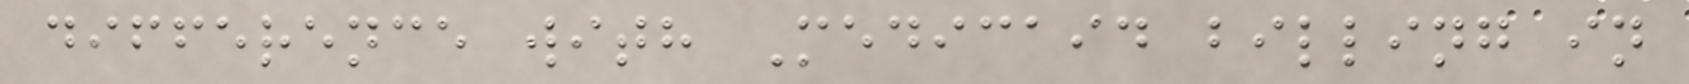difference with Medicaid billing in
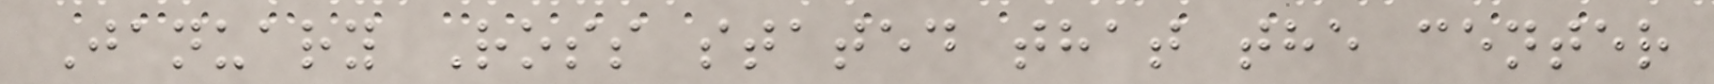January Ross stated that the center
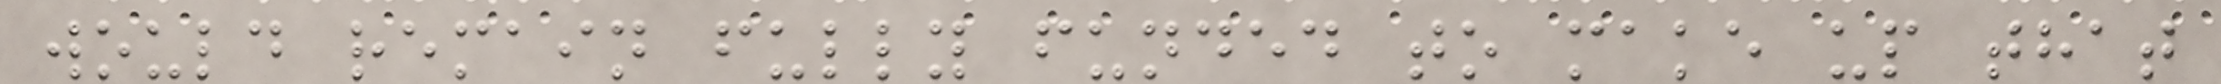would remain fully funded to make up that
